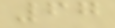67
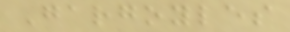Gargoyles
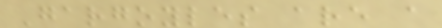Gargoyles are a
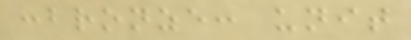:bronze: unit
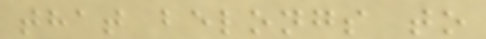that belongs to
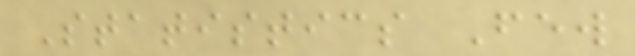Statistics Few
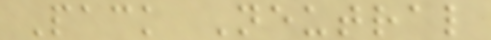Pack Neutral
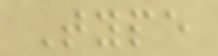Type
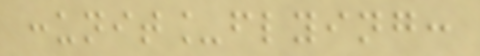:unit_flying:
